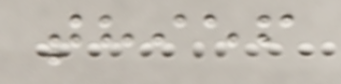thief
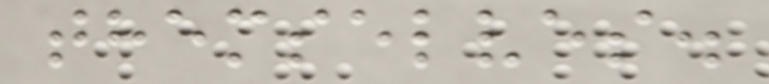themselves.
